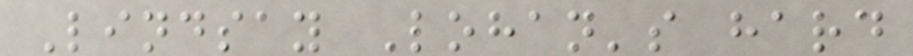Lindsay Lohan's hard
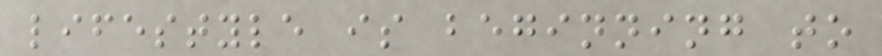lifestyle is beginning to
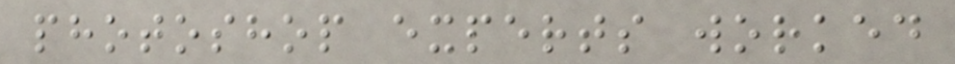photoshop experts worked
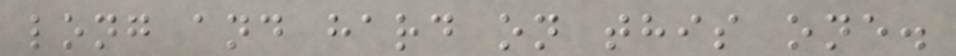long and hard on this one.
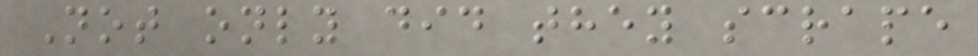Not only did they scrape
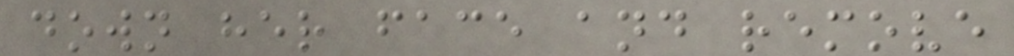down her face and remove
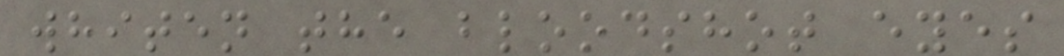whiten the bloodshot eyes
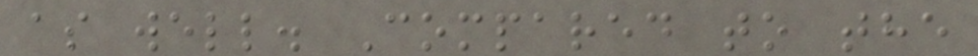as well. Compared to the
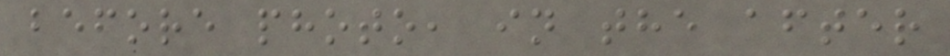before photo, in the after
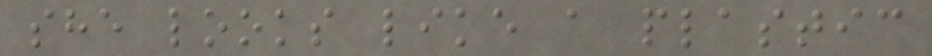she looks like a plastic
